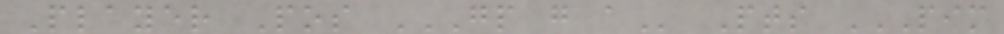Player Pos GP G A Pts PIM
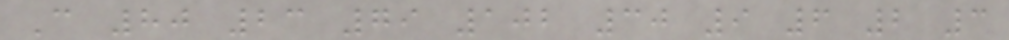C 80 23 79 102 30 9 6 2 3
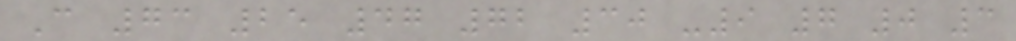C 73 25 47 72 30 -9 7 0 3
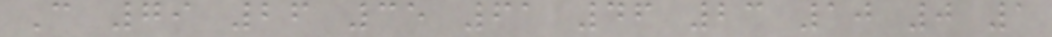C 79 26 35 61 46 23 10 0 1
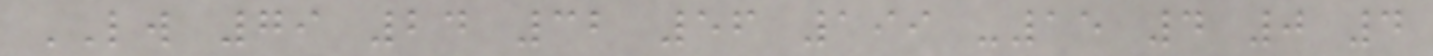LW 79 24 32 56 199 -15 4 0 4
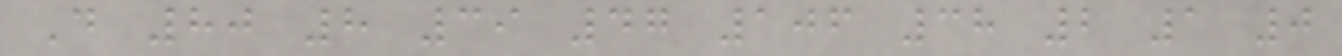D 80 8 39 47 106 38 2 1 0
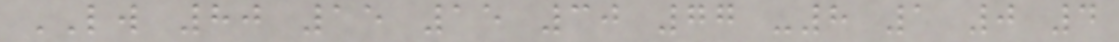LW 80 15 15 30 77 -8 1 0 4
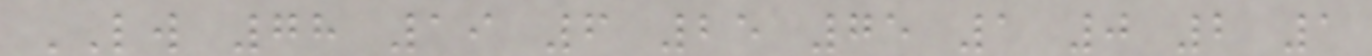LW 78 19 6 25 75 1 0 2 1
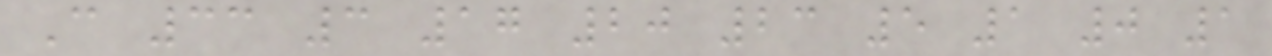C 33 3 17 20 23 5 1 0 1
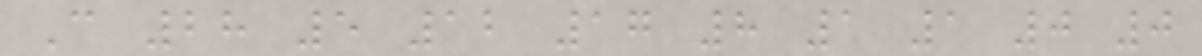C 28 5 12 17 8 1 1 0 0
